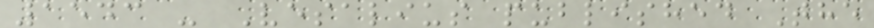1543 - Vesalius published The
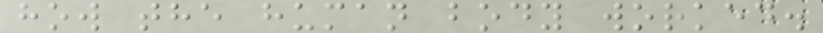how the human body worked.
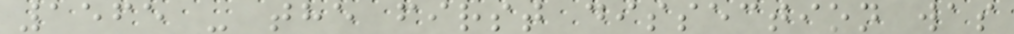1565 - the first dissection was
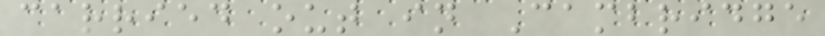carried out in Cambridge
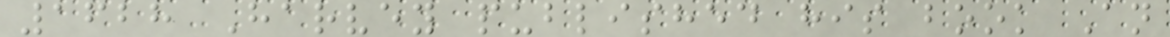1628 Harvey published his book An
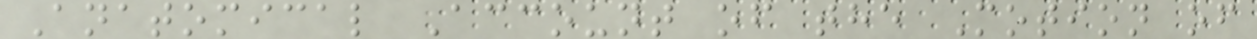Anatomical Account of the Motion of
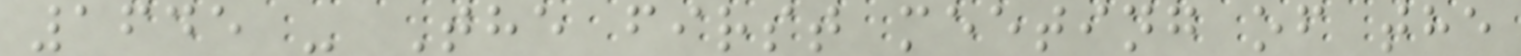1645 - The first meeting of the
